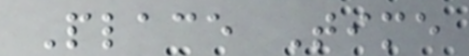Place Time
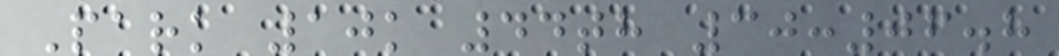Park 10k 44th 30:06.8
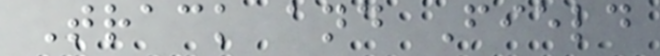Track and Field
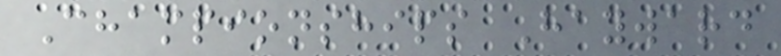Championships Hayward
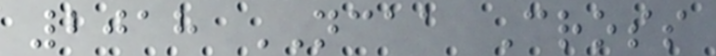2018 NCAA Cross
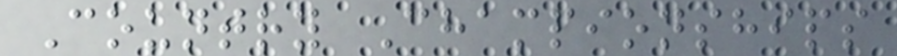Country Championships
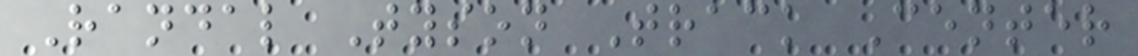Randal Tyson Track Center
